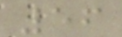56
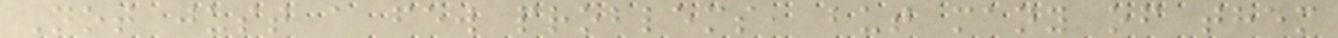Not just a few problems, but many of them
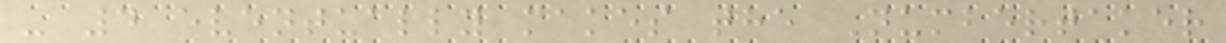- 4 eventually makes the Numbertaker
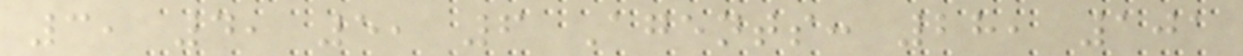3, 4, 5, 6 Agents: 28, 101
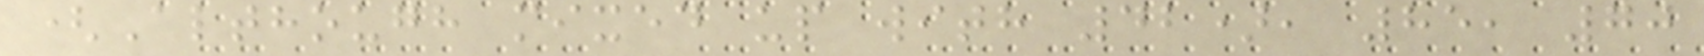(Although mixed up with 42), 85, 70
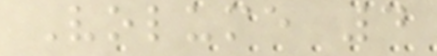Volume 4
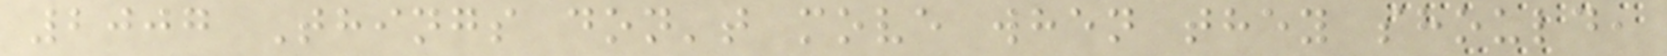2007 Things don't move when they should,
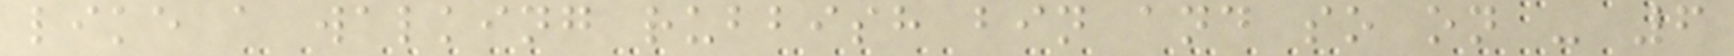like a walking rubbish bin and so on - 6
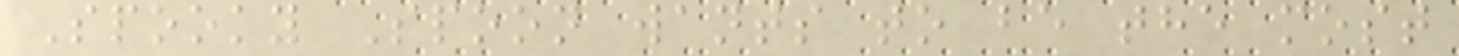Spooky Spoon wants to be the most
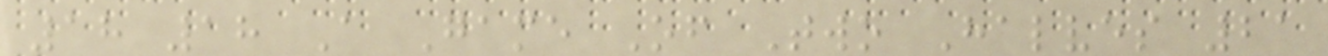18 18 A Game Of Two Halves 21
